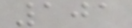101
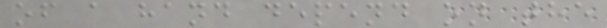of a hand depend on the
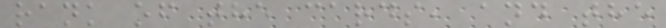rank of the cards, and the
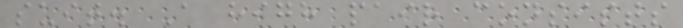suit. A high pair consists
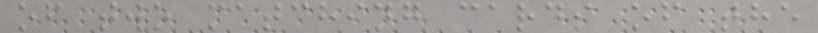of two matching cards of the
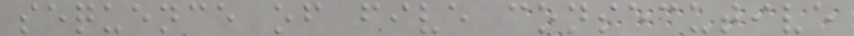sequence of five consecutive
